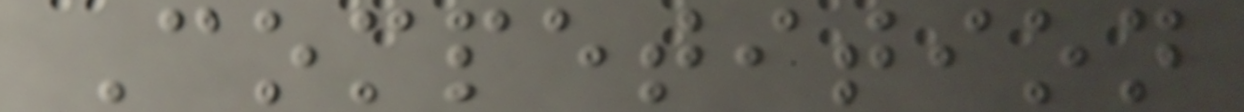Competition
